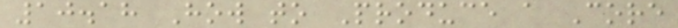10.18 How to Produce a Core
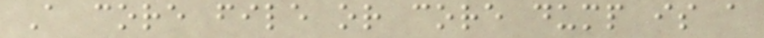A core file or core dump is a
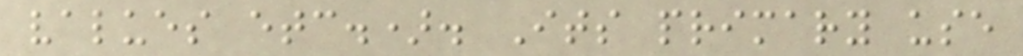values etc.). Its primary use
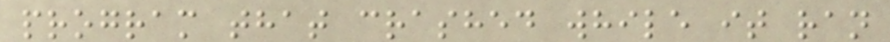program that crashed while it ran
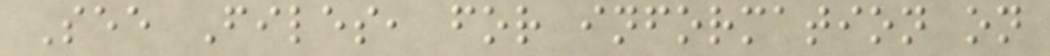See Files, for information on
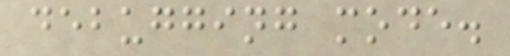debugging mode.
